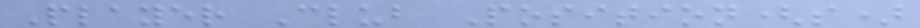Player Club Position(s)
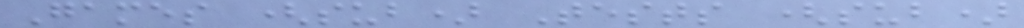Games (sub) Tests (sub)
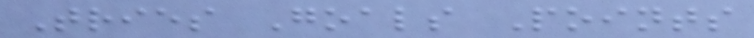Tries Goals Points
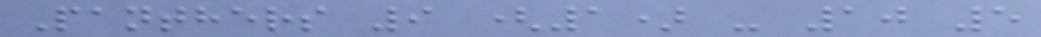Panthers 9 (1) - 10 5
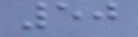50
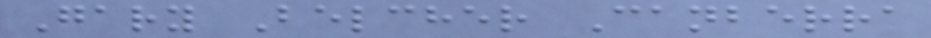Gary Belcher Canberra
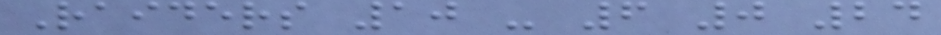Raiders 10 - 6 0 24
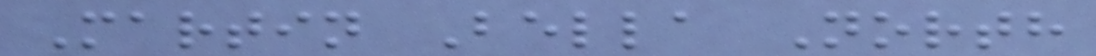Martin Bella North
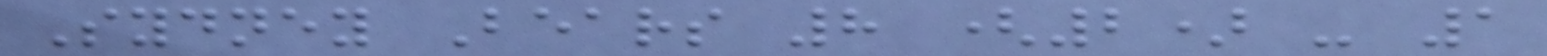Sydney Bears 8 (2) - 1
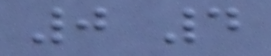0 4
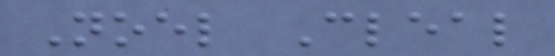Noel Cleal
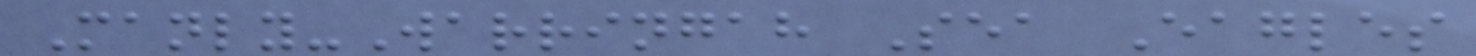Manly-Warringah Sea Eagles
